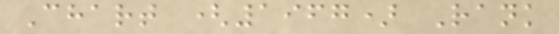Chart (1967) Rank
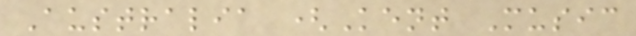Australia (Kent Music
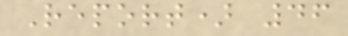Report) 46
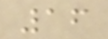16
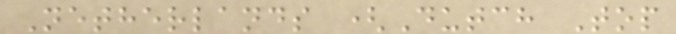Netherlands (Dutch Top
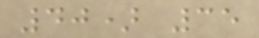40) 35
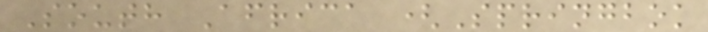South Africa (Springbok
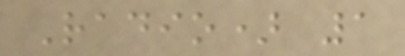Radio) 1
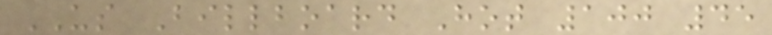US Billboard Hot 100 45
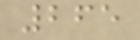265
